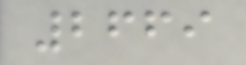2669
